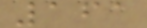161
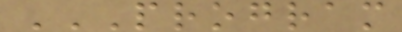PROGRAM
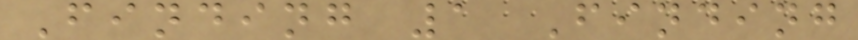Finding 1 Finding
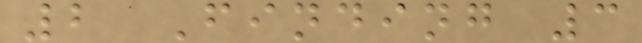2 Finding 3
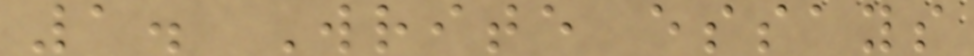1. Write essays
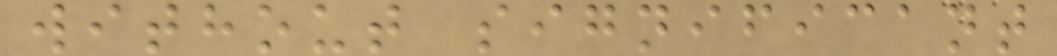without significant
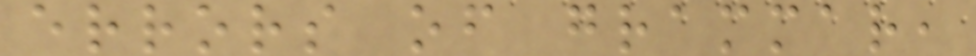errors of grammar,
